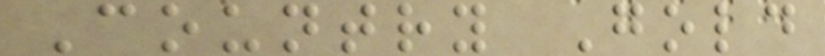Country Gold
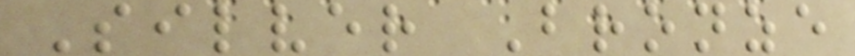Silver Bronze
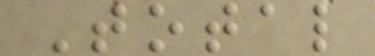Total
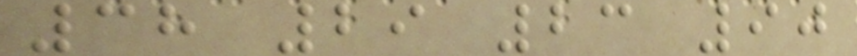38 29 23 90
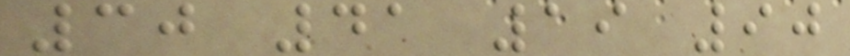30 41 19 90
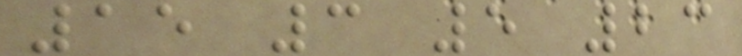15 3 5 23
